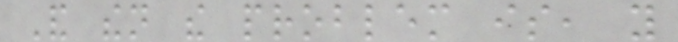And then the problem is, you
